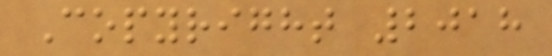Copyright 2018
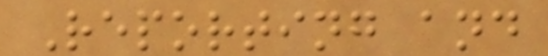Reporting and
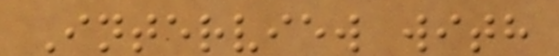Interview with
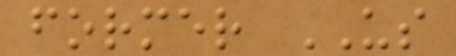former US
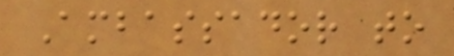Ambassador to
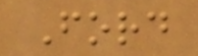Ford
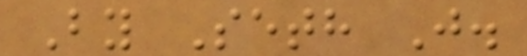By Seth J.
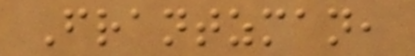Frantzman,
